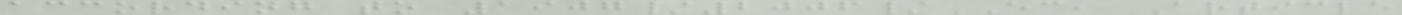according to 1907/2006/EC, Article
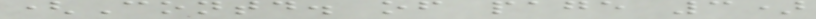(Contd. of page 3)
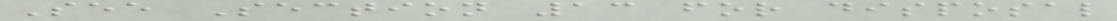See Section 13 for disposal
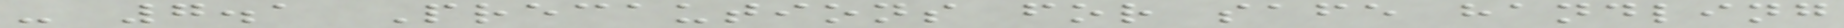- 7.1 Precautions for safe handling
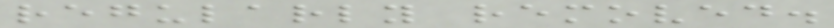regularly removed.
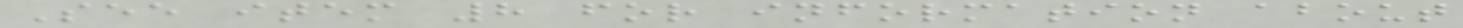See item 8 for information about
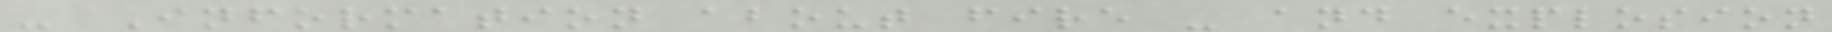- Information about fire - and explosion
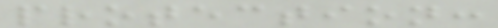protection:
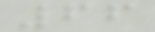66
